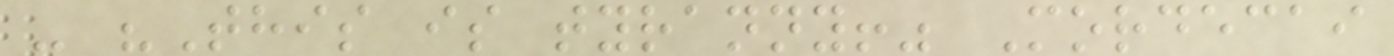- "This is tyranny!" Mordecai
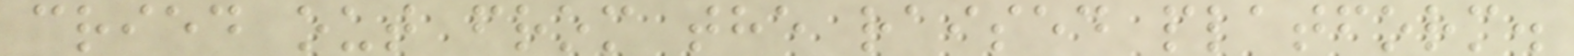cried out from the raised platform.
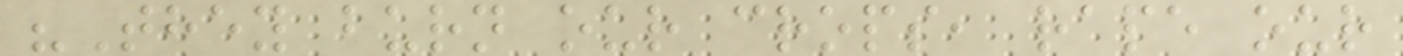"They burn our crops, rape our
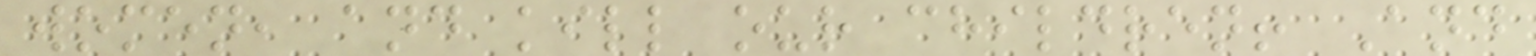women, and kill our children! And
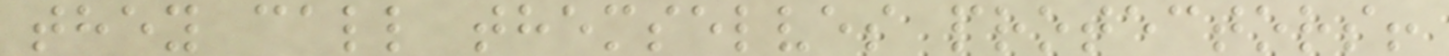they call themselves protectors!
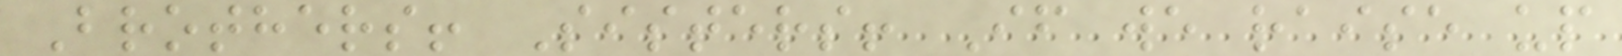Brothers! Sisters! If we raise up
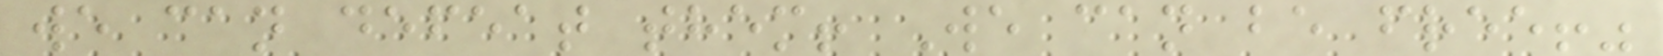we can defeat them! We can be free!"
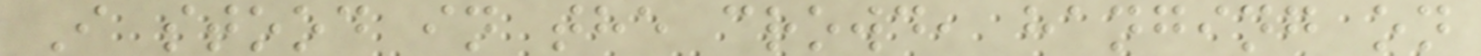I stood in the crowd, hanging on
